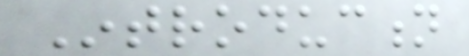Introduction
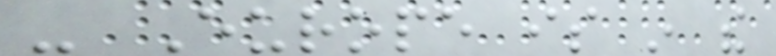- Europe is in the
